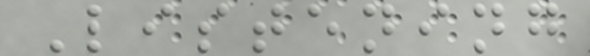Listening
